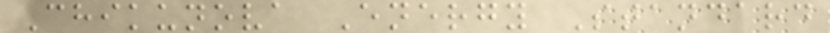Chikunova Energy Standard
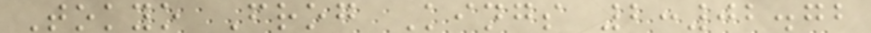Tokyo Frog Kings 2:02.72
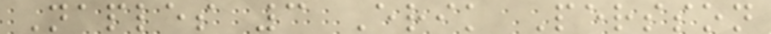Naples 3 Erik Persson
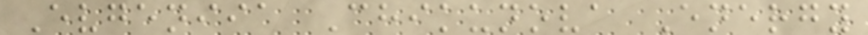Evgeniia Chikunova Energy
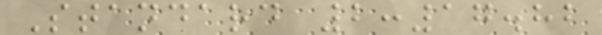Standard 2:17.82
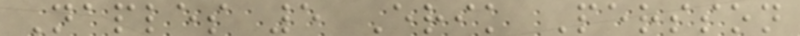Naples 5 Erik Persson
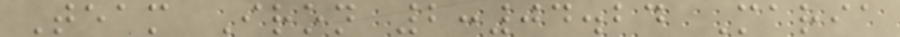Team Iron 2:04.24 Maria
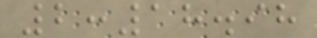2:18.98
